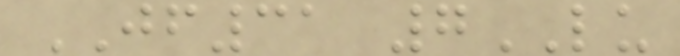JF31 7LU
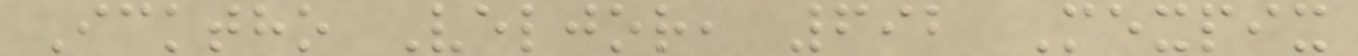Icktho Veljor, 692 Mexpix
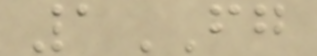1FG
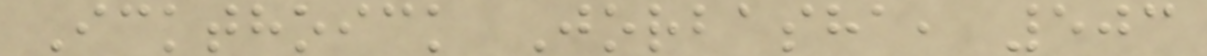Ickthoick Jorbasha, 503
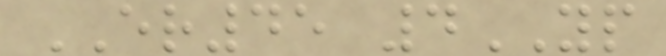ER45 4YP
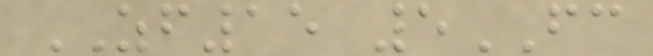ZF15 5FC
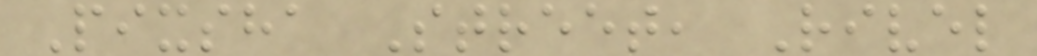Pixsha Street, Rivel
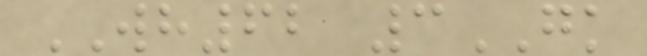WH62 3GK
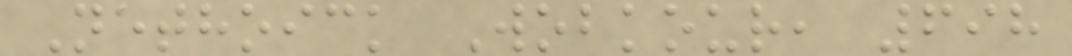Nethoick Wobkour, 698
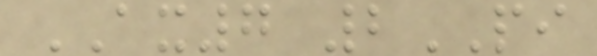AX7 2PI
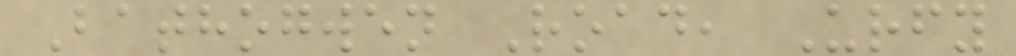Bathogwen Road, Urfy
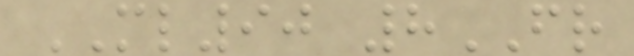ML90 8FR
